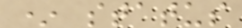* status
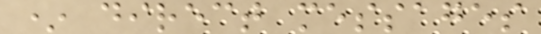* direct messages
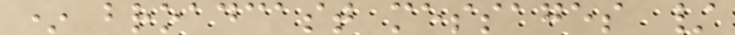* broadcast messages /
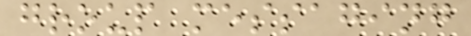group messaging
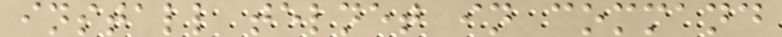install telnet in command
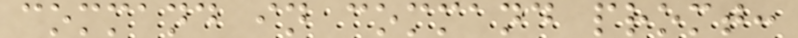command in command promt:
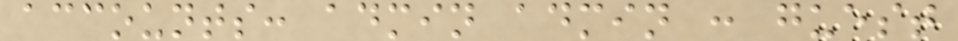accounts: admin admin : guest
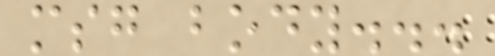msg body...
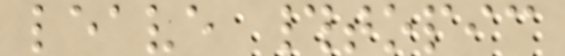leave #topic
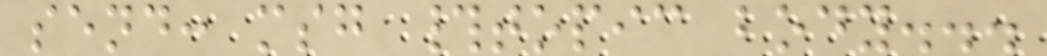send: msg #topic body...
